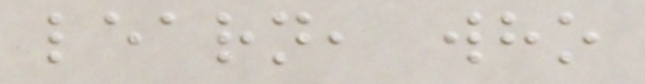learn, who
